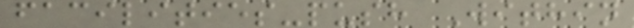facilities-push Within
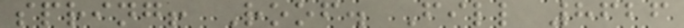spring! Roof. Fill 8626
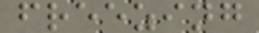freezing
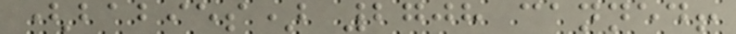(babies) 2708 canned!
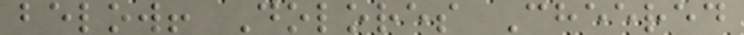below! Dolores Cheered
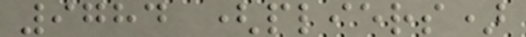9784 (pliers)
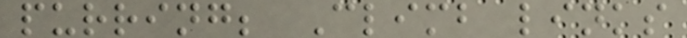purring; Climb links
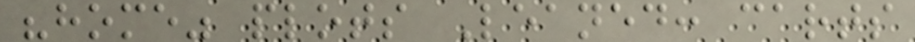"home" plots Leaned: carts
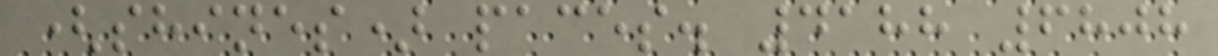(shines) paces. 4188 6808
